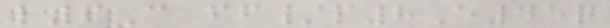l6C ff/p8E45q
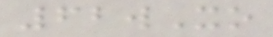62wXo
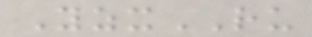YzxRU
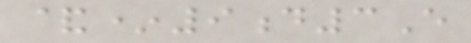&*9d3E
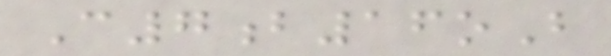C7b16oB
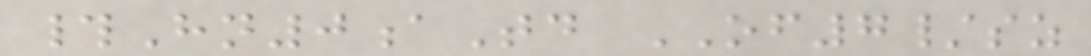#Hn0aTd OF7/sz
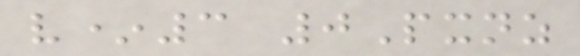v*3 0Pxnz
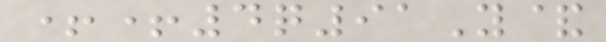++4q91Y&
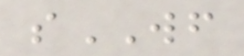sWF
